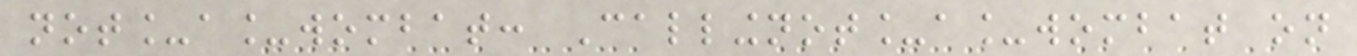not_a_wombat: Callingnot_a_wombat on
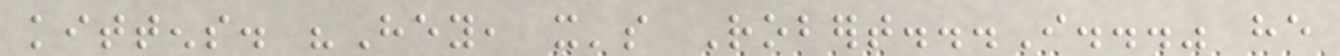kittens. "Hey, it's Robert...I..." he
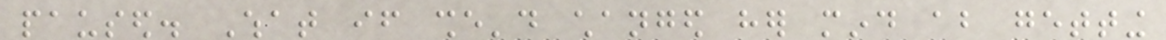paused. What if she'd changed her mind about getting
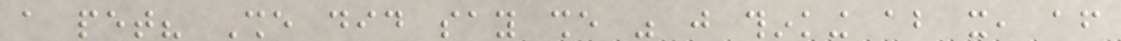a pet? She did say she was just thinking about it, after
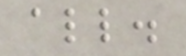all.
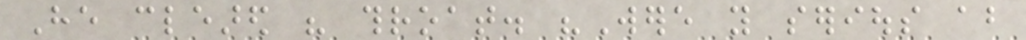He cleared his throat. "Were you serious about
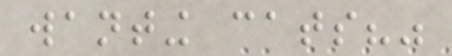wanting cats?"
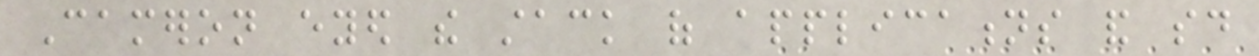Cameron eyed the stack of applications and said
